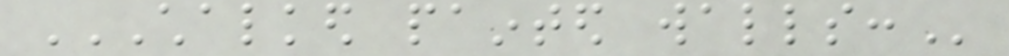CHALKED PAINTED WALLS:
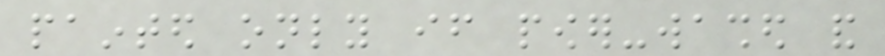painted only if power-washed and
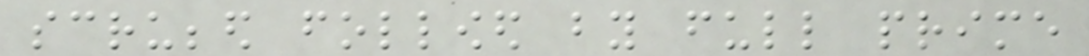scrubbed followed by full prime
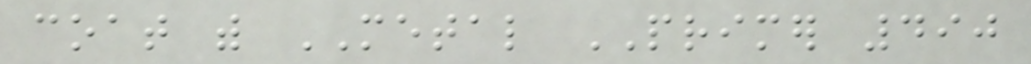coat with METAL PRIMER 490
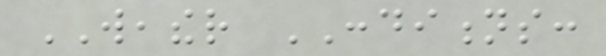WEATHER CONDITIONS:
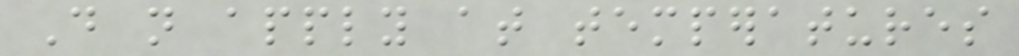Do not apply at temperatures
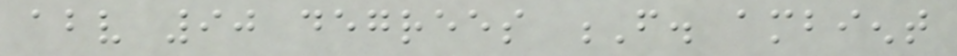above 90 degrees F. ambient
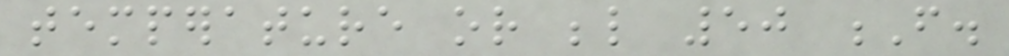temperature or below 50 F.
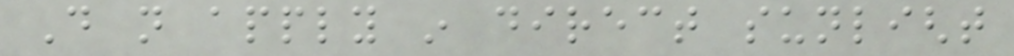Do not apply in direct sunlight
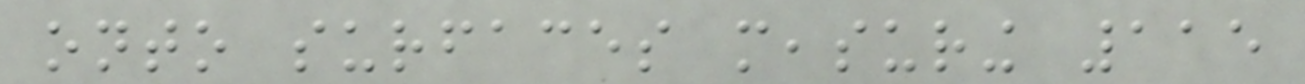onto surfaces measuring 115
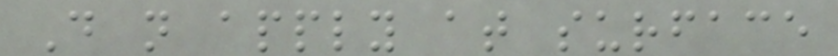Do not apply at surface
